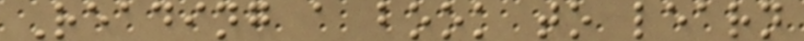Reading a book to learn
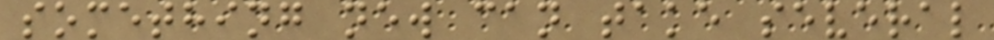something new can take several
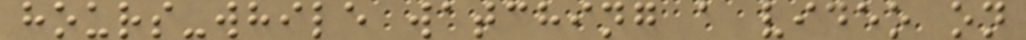hours-while watching a video on
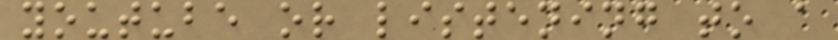youtube or listening to a
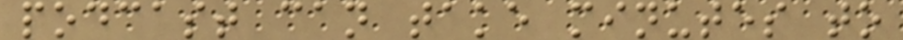podcast can take minutes to
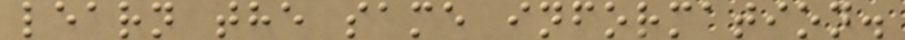learn the same information.
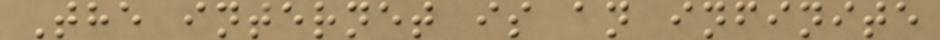The internet is an infinite
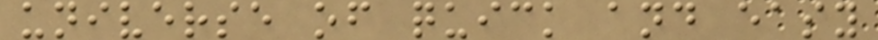universe of quick and easy
